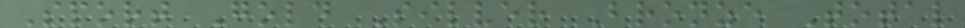Sport Gold Silver Bronze Total
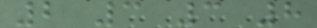2 3 3 8
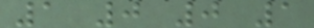1 0 0 1
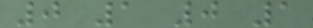0 1 0 1
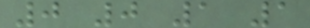0 0 1 1
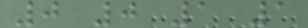0 0 1 1
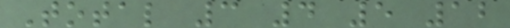Total 3 4 5 12
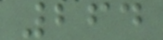264
